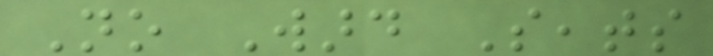No Ward Seats
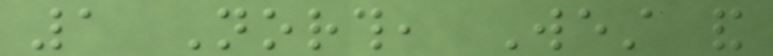1 North, West and
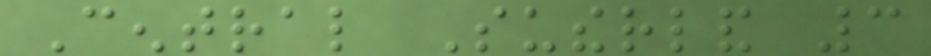Central Sutherland 3
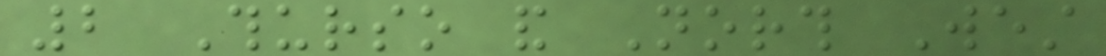2 Thurso and North West
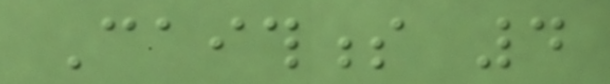Caithness 4
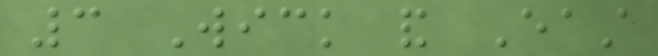3 Wick and East
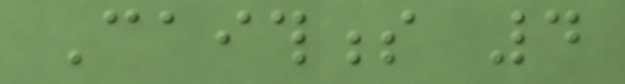Caithness 4
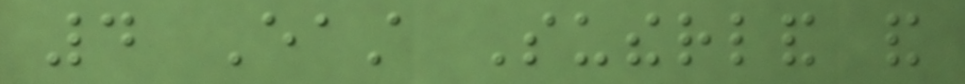4 East Sutherland and
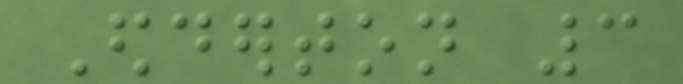Edderton 3
